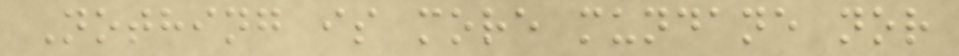Nothing is more mundane nor
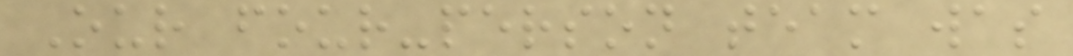Our four-person team was
